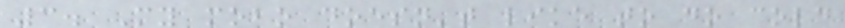3. My mobo doesn't like to do cold
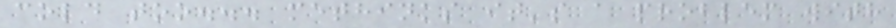cold too... methinks it's a problem with
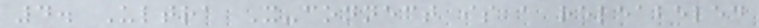4. Ultra X-connect is a releabeled
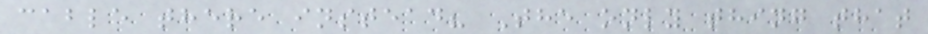cable there instead? The only thing that
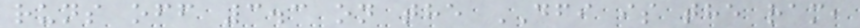runs off 3.3 on the DFI is the ram,
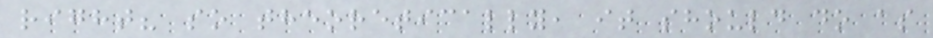right? so theoretically, it should do as
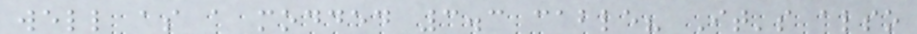well as a modded 3.3 cable? It's also
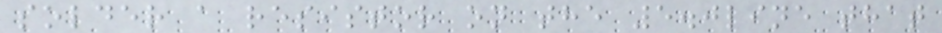solder a resistor on the 5.0line that
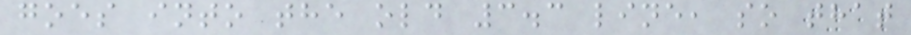goes into the old 3.3 line, so that
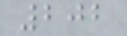202
